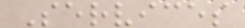Services
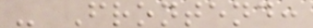- Frontend:
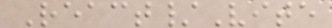React/Vite
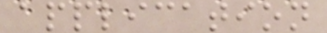application
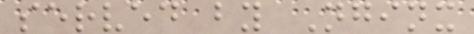served by Nginx
